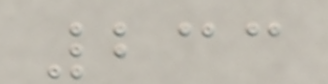233
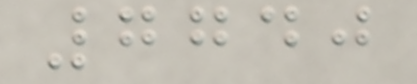7740
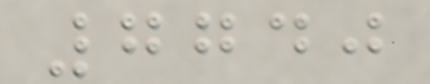7740
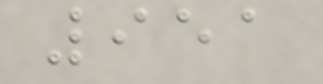951
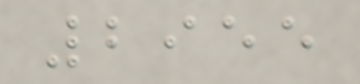2955
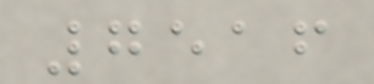7516
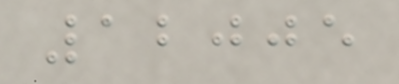12005
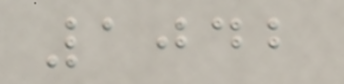1042
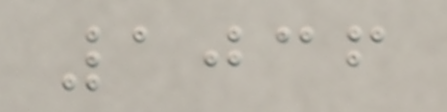1036
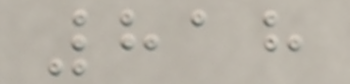818
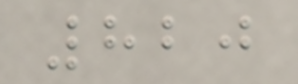820
